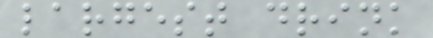largest drink
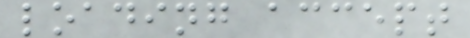loading accept
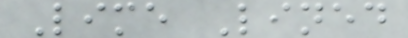Lime Lined
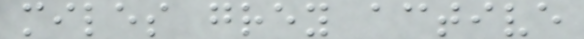miles grey active
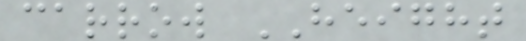carrow HEIGHT
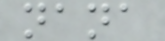nana
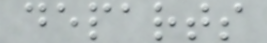departs
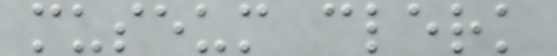museum clerk
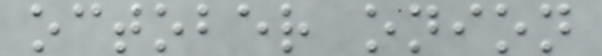october onion
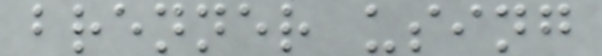brenner using
